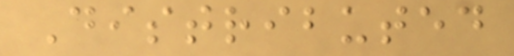Distributed
